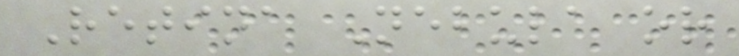Retina Nebula or
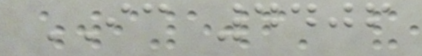IC 4406
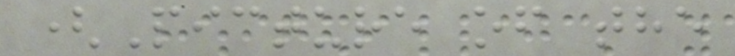(Picture of the
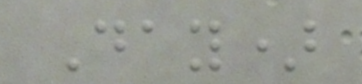Day)
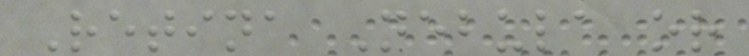Retina Nebula or
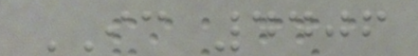IC 4406
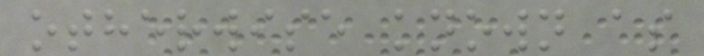otherwise known as
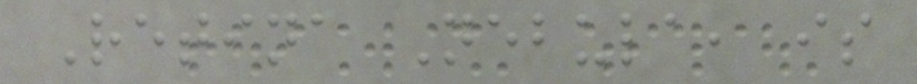Retina Nebula, is
